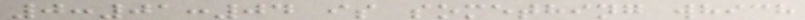0:01:04 is something which
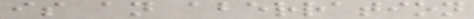is an aberration
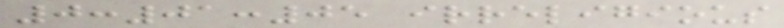0:01:05 irreligious
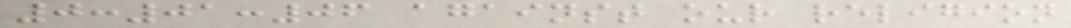0:01:06 against our religion
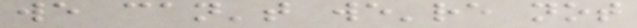we can't we're not
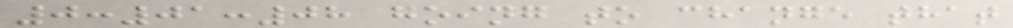0:01:08 going to change that
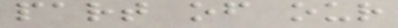part of our
